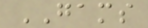GAMS
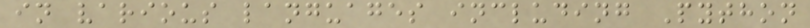in various languages including Python
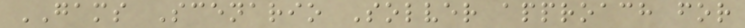GAMS Scenario Solver approach for
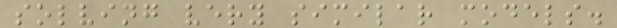solving very similar models.
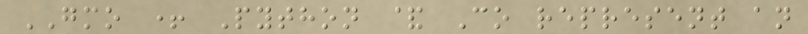GMO + Python & Co represent an
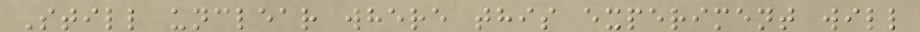Still unclear where this experiment will
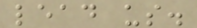lead us.
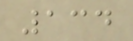134
